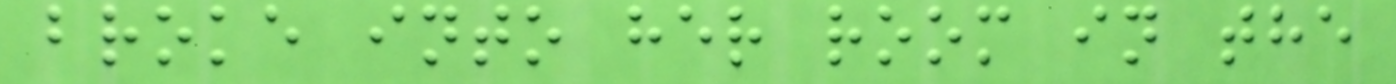broke into her room in the
